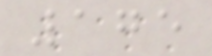175
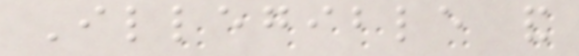Illegible and
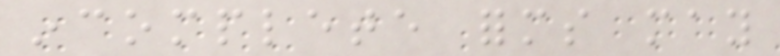incomplete forms may
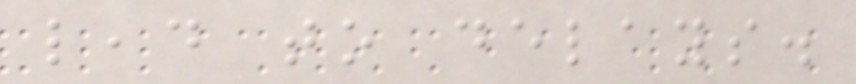lead to delays.
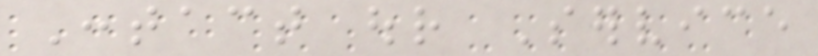Contact our Service
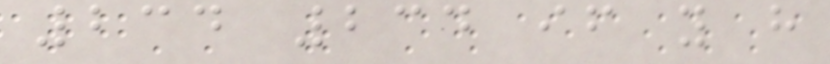234 234 if you have
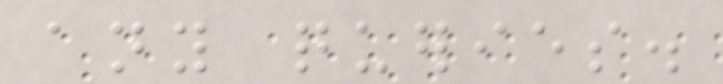any queries.
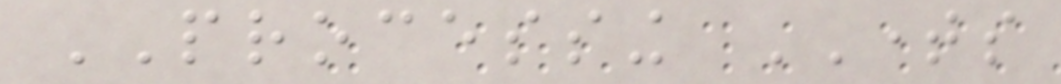PROCESSING TIMES
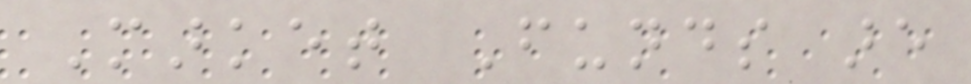Market Funds are
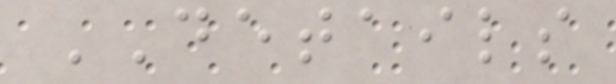DETAILS
